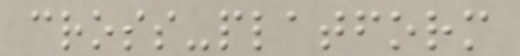cross-platform
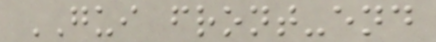GUI front-end
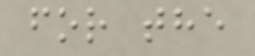for the
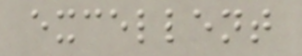excellent
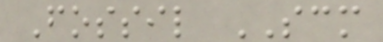Fossil SCM
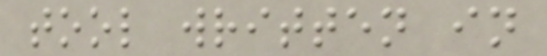tool written in
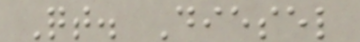Qt. Diesel
